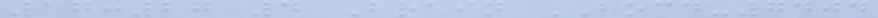17:20 4 Brain BOCD-7404
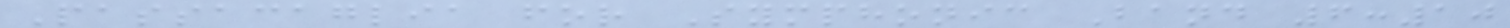Passacaglia for Symphonic Band 6:10
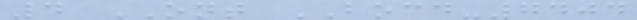4 ONT BOCD-7404
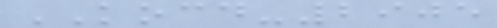KOCD-2905
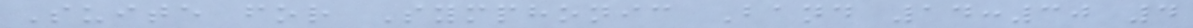Suite for Symphonic Band 14:30 4
